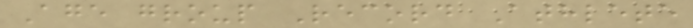Age group Record Athlete
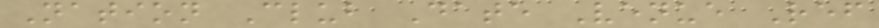Nation Club Date Venue Ref
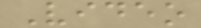Video
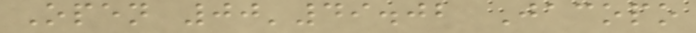Open 00'49.02 Jacopo
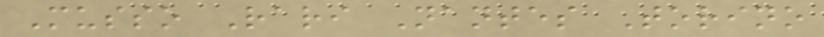Musso Rari Nantes Torino
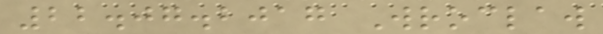22.07.2017 Wroclaw
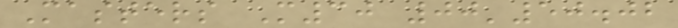Masters M30 00'50.02
